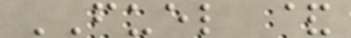FUEL &
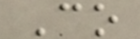Co
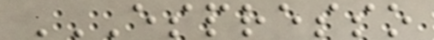ESPRESSO
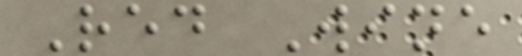Red Wine
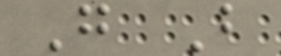G B
